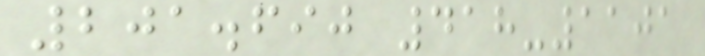201.690 418-1101
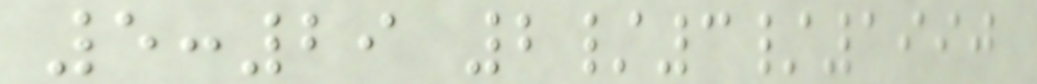5:29 2/3/1990
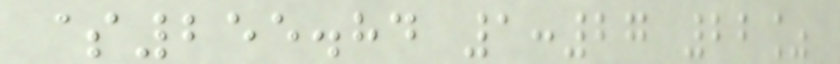$255.84 1:27 22%
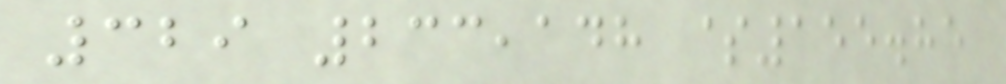329 233,148 $155.85
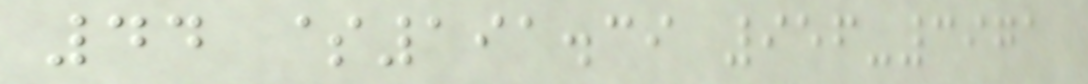44 $191.39 956-3971
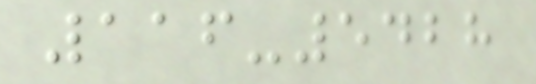116-5428
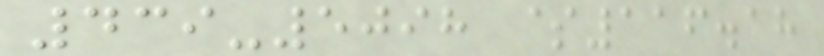439-5098 $116.18
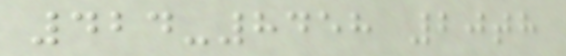424-8458 20th
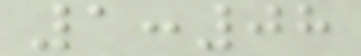1:08
